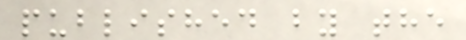published by the
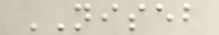NISEB
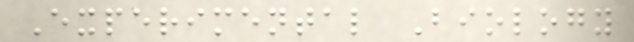Experimental Biology
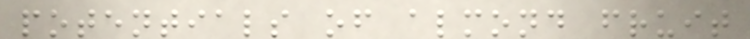potentials of almond fruit
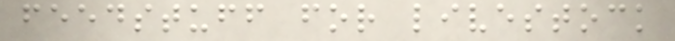feedstuff for livestock
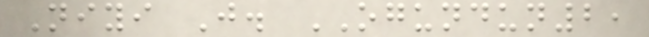Niyi J. OGUNDUN2,
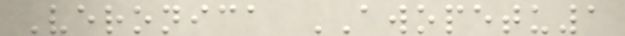Veronica AWOPETU1
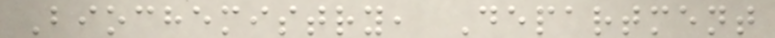Biochemistry, Department
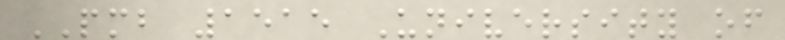PMB 1515 University of
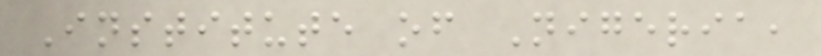Institute of Nigeria,
